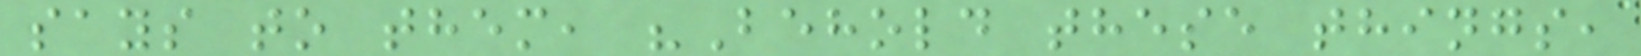says to them, "Behold these things,
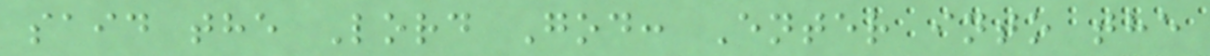said the Lord God: Enter into the
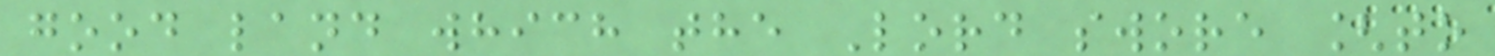good land which the Lord swore [to
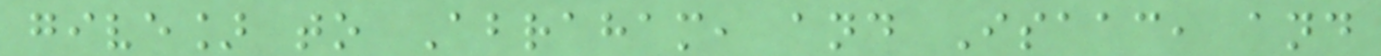give] to Abraham, and Isaac, and
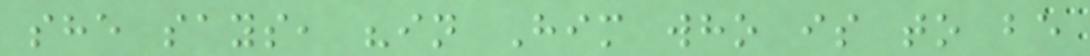she says, "in Him who is to be
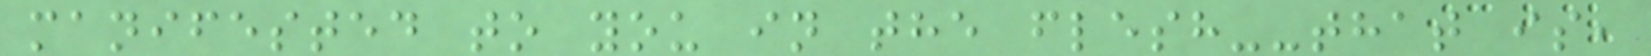manifested to you in the flesh--that is,
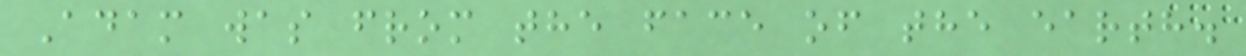Adam was from the face of the earth.
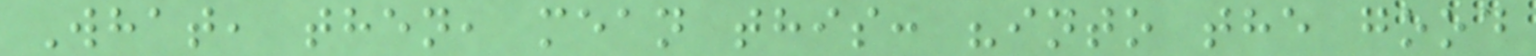What, then, mean this: "into the good
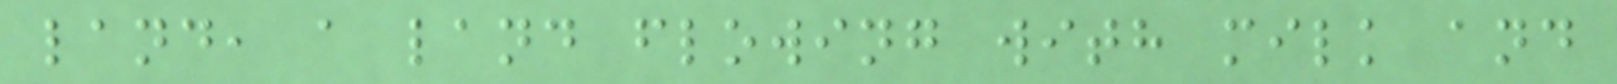land, a land flowing with milk and
